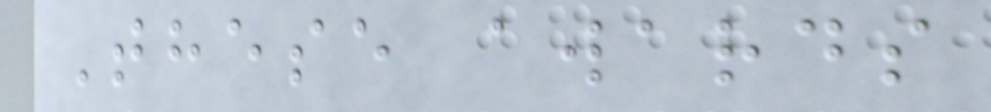These awards
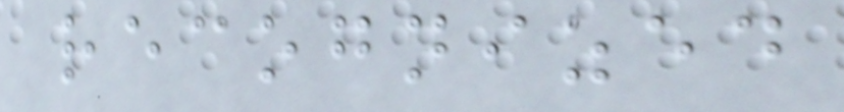recognized
